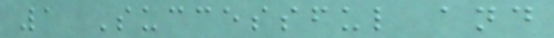1 Successful and
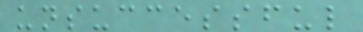unsuccessful
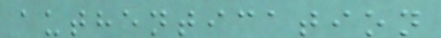authentication
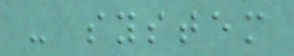- system
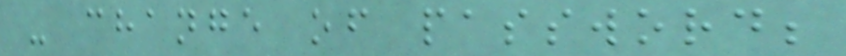- change of password;
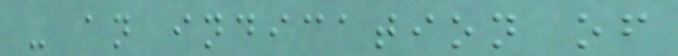- an indication of
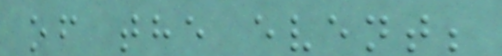of the event;
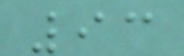93
